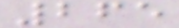265
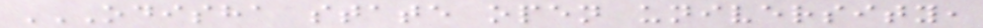ODISHA STATE OPEN UNIVERSITY,
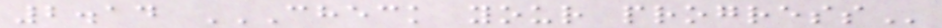2.14 CHECK YOUR PROGRESS
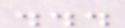...
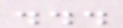...
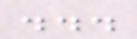...
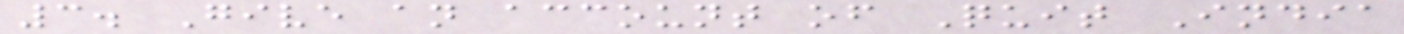3. Give an account of Quit India
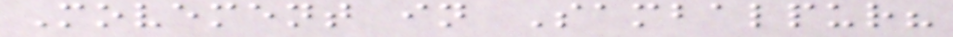Movement in Sambalpur?
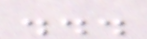...
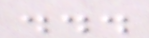...
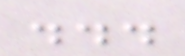...
